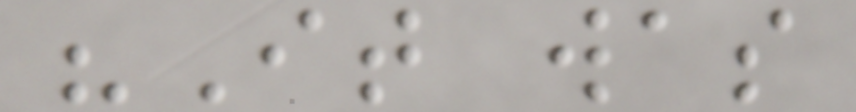"It was
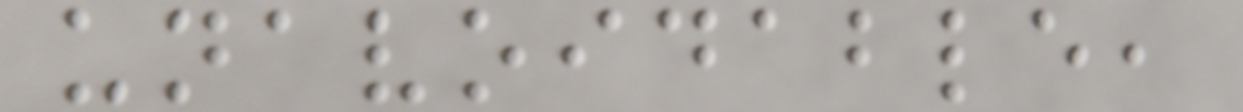unavoidable,
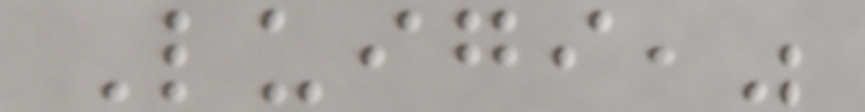Luigi,"
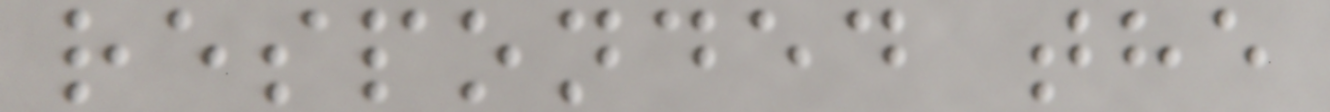responded the
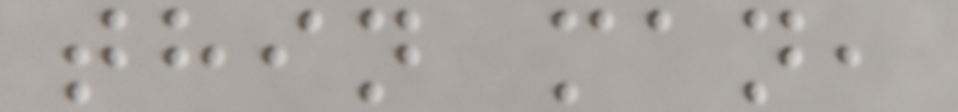thin man,
